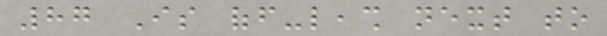87 Is off-leash next to
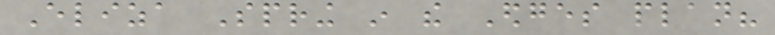Eliza Spring in the Edges plan?
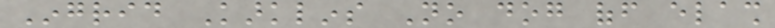Ingrid Karklins No dog off elash
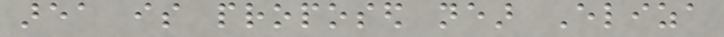area is proposed near Eliza
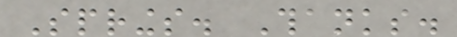Springs. Thanks.
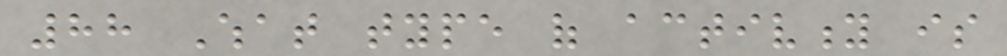88 What type of activity is
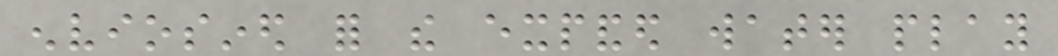enviosined for the expanded water play
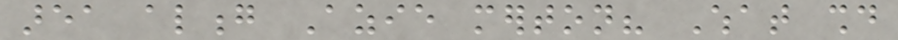area along Azie merton? What should
